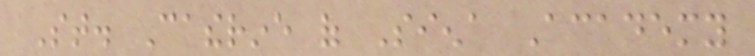St. Catherine of Siena Academy
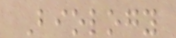Biology
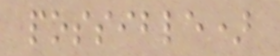possible)
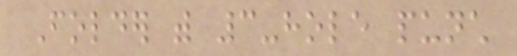Folder with 3-hole punch
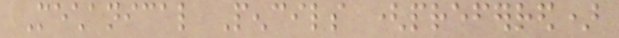Mechanical Pencils (preferred)
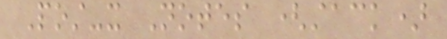Post-it Notes (stack)
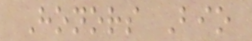Honors Bio
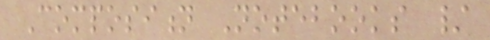Composition Notebooks /
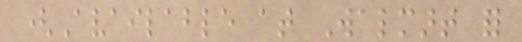(Available at Walmart for
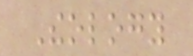Theology
